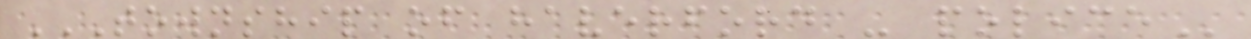TOWNSHIP OF HAVERFORD - POLICE
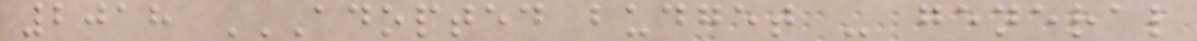2018 ADOPTED BUDGET - GENERAL
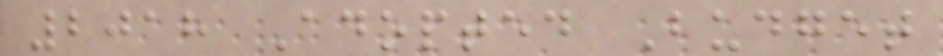2018 Adopted Budget
